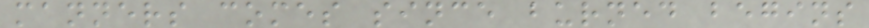manners comes since burned begins
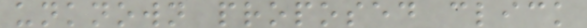unknown proposed click
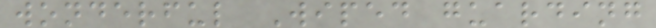wonderful Wiped guarding
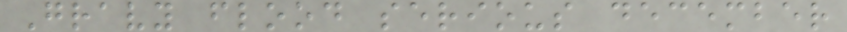Gravy flood serious december
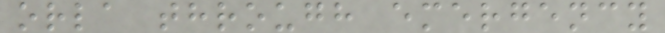orla through emergency
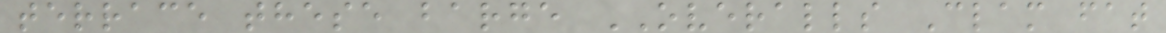terrace these barge OVERALLS Clam fat
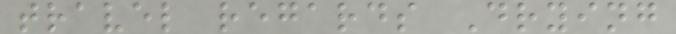travel regards Drying
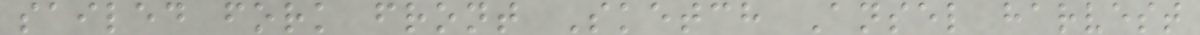sailed fork front Sketch Ansel harvest
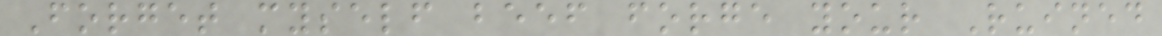Forget myself beef forge your Ruined
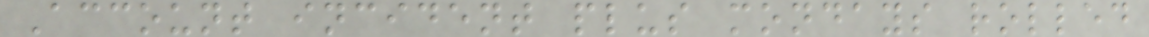Account incident plus mondays rolled
